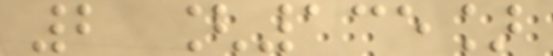2 [135]
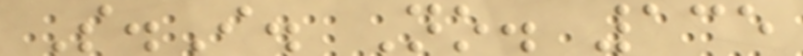S.I. No. 135
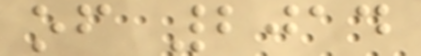of 2014
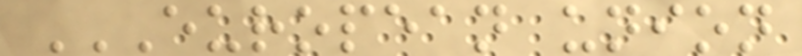EUROPEAN UNION
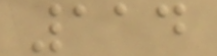114
